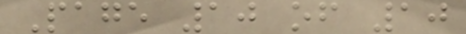Page 10 of 10
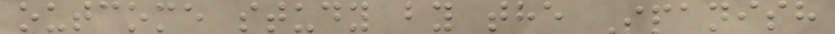outcome study by the Spanish
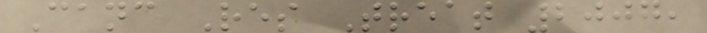Canc Res Treat 2007,
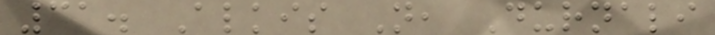31. Alkis N, Durnali
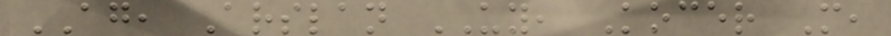AG, Arslan UY, Kocer M,
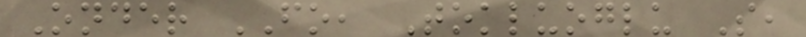Onder FO, Tokluoglu S,
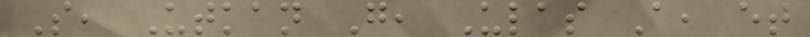S, Utkan G, Ulas A, et
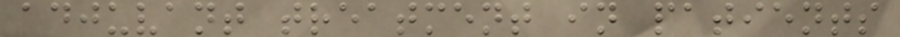adjuvant treatment in patients
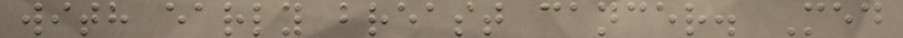with early breast cancer. Med
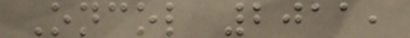Oncol 2011,
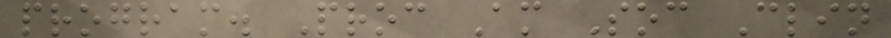program. Proc Am Soc Clin
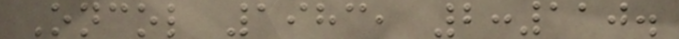Oncol 1983, 2:110.
